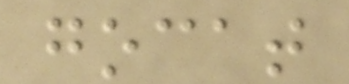gocat
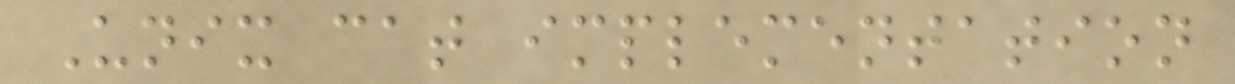Unix cat implementation
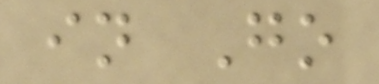in Go
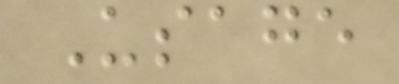Usage
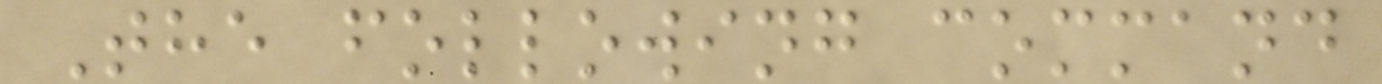The following command
